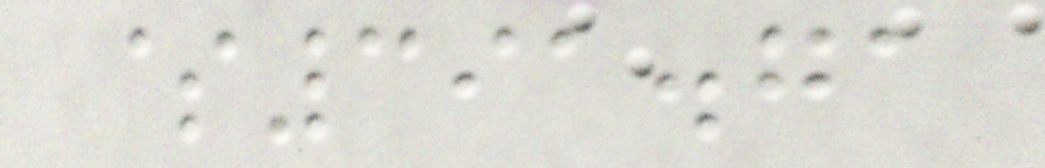$391.71
